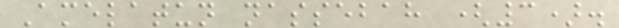Amelatun nassebah (3).
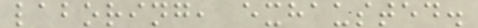laboring, exhausted.
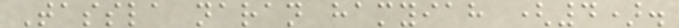Tassla naran hamyiah (4).
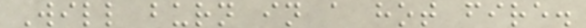Will burn in a hot fire.
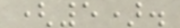(5).
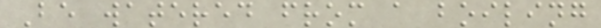Be watered from a boiling
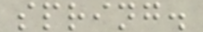spring.
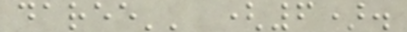daree'' (6).
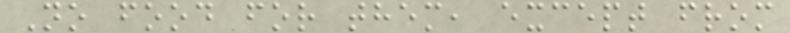No food for them, except from
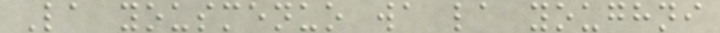La yousmenuo wa la youghni
